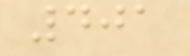401
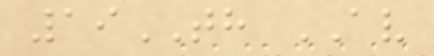19TH AV
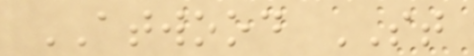ATWOOD ST
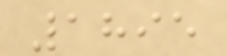1895
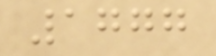1777
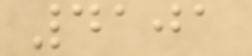4101
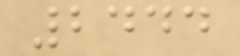2444
